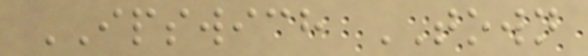IPSWICH TOWN
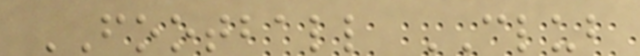FOOTBALL CLUB
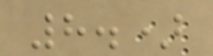8.)
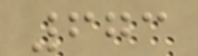673
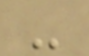-
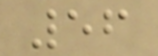56
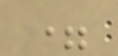=
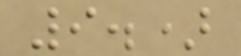9.)
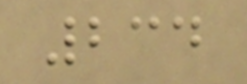234
